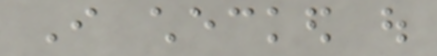I checked out
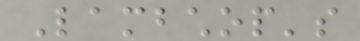Lambchop's
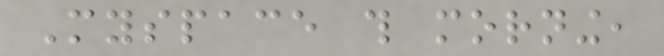Myspace this morning,
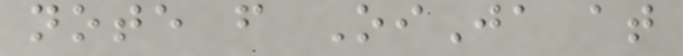note from OiJa at
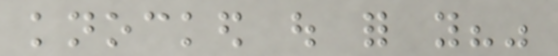knocked out for you?"
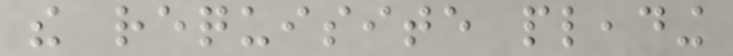the requisite pleading
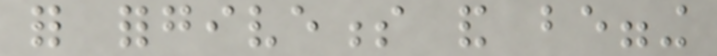for forgiveness and begging
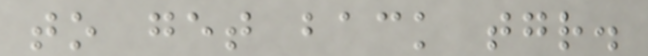to get back together.
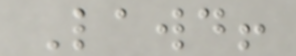Lawd!
